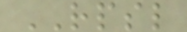RPSL
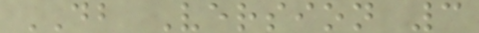DB Version 3
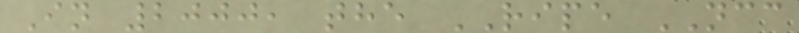In 2000, the RIPE NCC
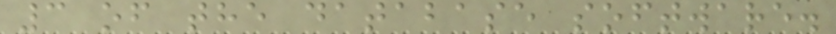3 of the database software.
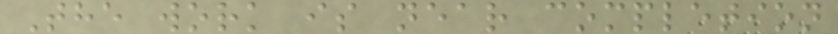The work is near completion
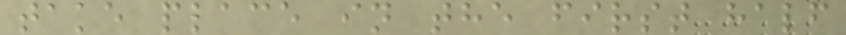take place in the first half
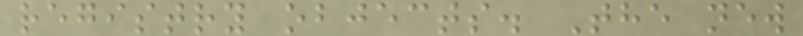registry objects. The new
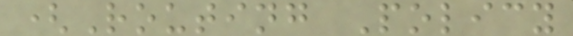(Routing Policy
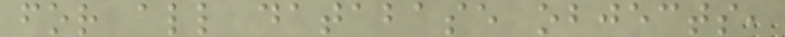for all database objects,
